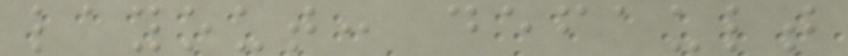layout: default
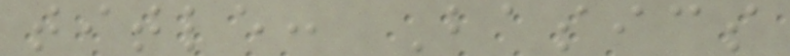title: Basics
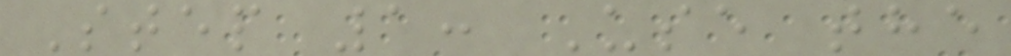Step 1: Use the
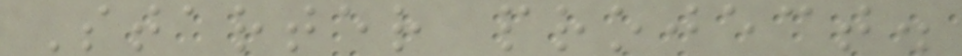Starter project.
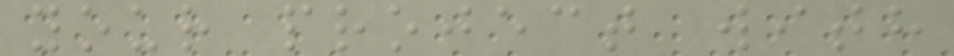your project with
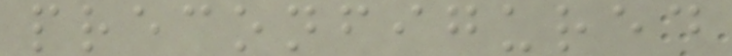preconfigured
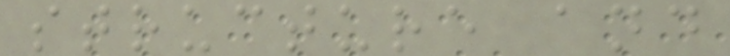structure and
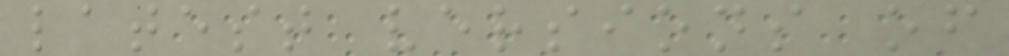latest versions of
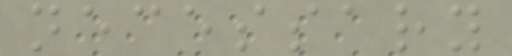necessary
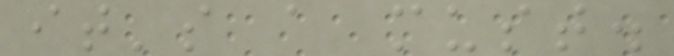it's a must.
